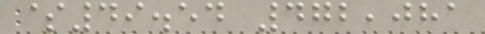$49.54 472,081
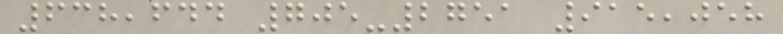638,644 705-2751 915,058
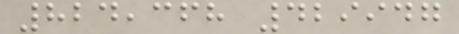824,368 429947
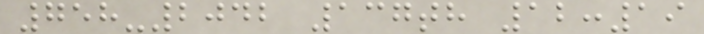758-2042 137th 12:19
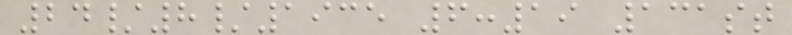24/8/1935 6:19 131st
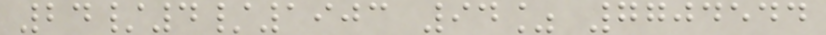24/4/1903 94% 7704544
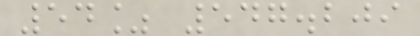54% 547.209
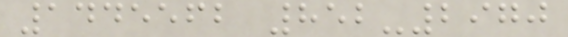1445562 852-2970
